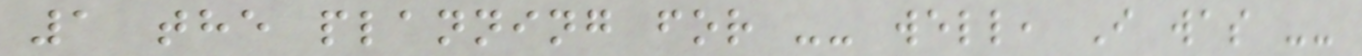1 the planning for -- well, I was --
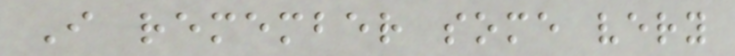I remember some very
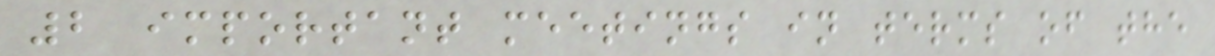2 important meetings in terms of the
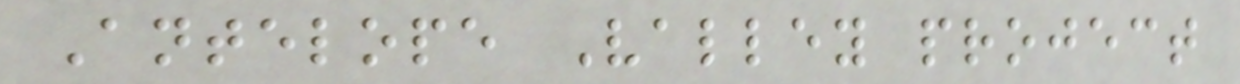Antelope Valley project
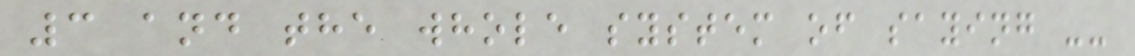3 and the whole system of saying --
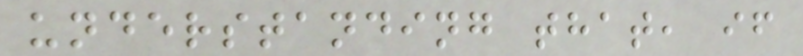understanding that, if
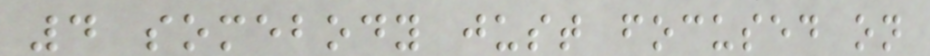4 somebody just focused on
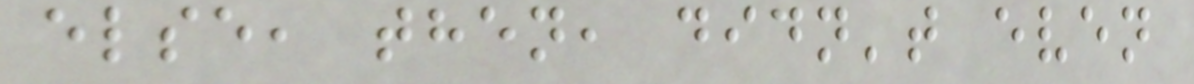else, then, didn't even
